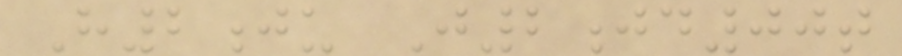H2ju J2jd00t
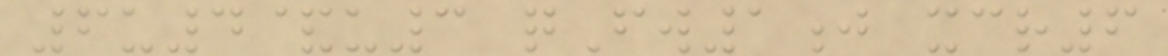6u4&u3 qFw1j xcr6
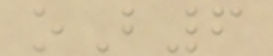oB6
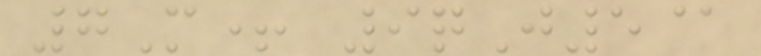7M+ 9qJ5@
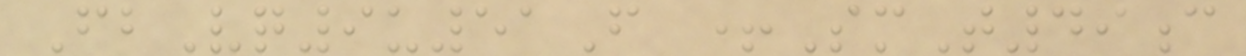FbVq9u51F +SmT49c
